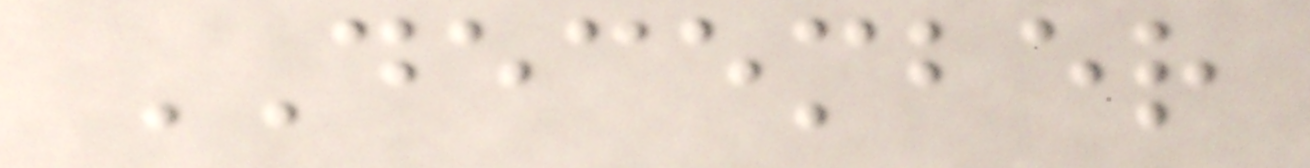DECEMBER
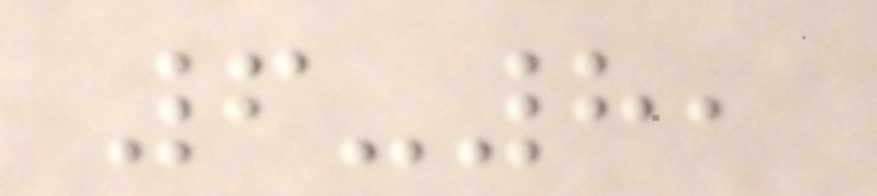6-8,
